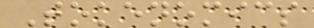Tokenomics
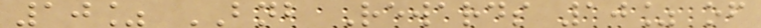10% BNB Rewards 10% of
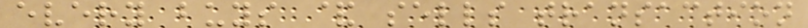every buys & sells transaction
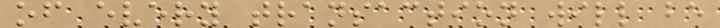of every transaction will be
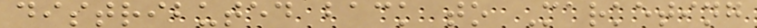distributed back to Marketing
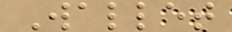Wallet
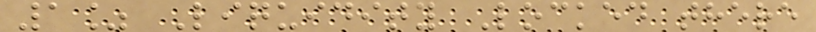1% Liquidity Locked there
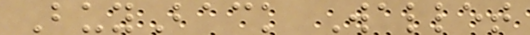BuyBack Wallet
